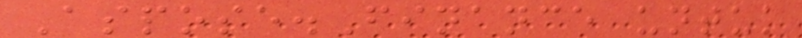Aspose.Finance untuk
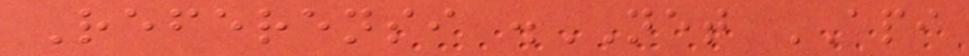Referensi .NET API
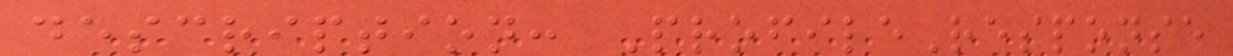description: ProfileResponse
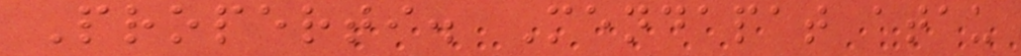Properti. Mendapat atau
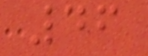46
